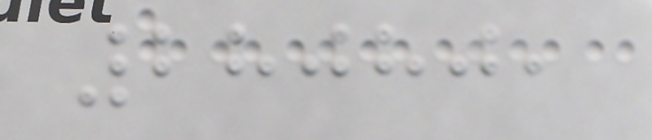28080,
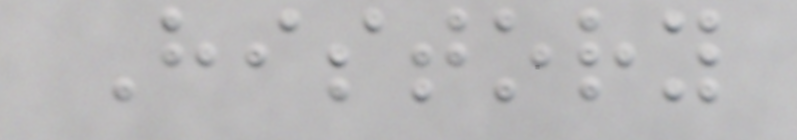History
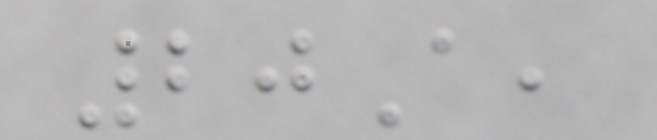20A,
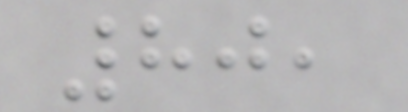80,
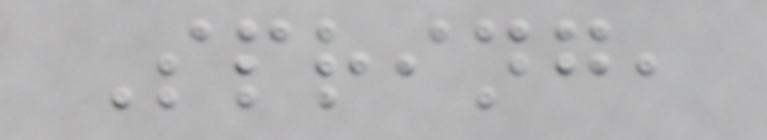Spring,
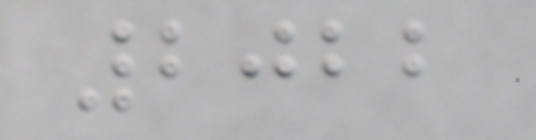2022
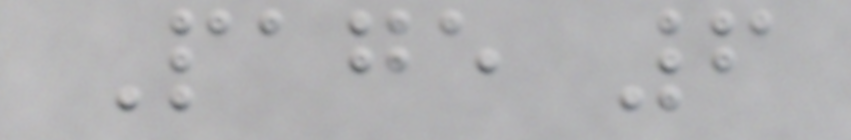Page 6
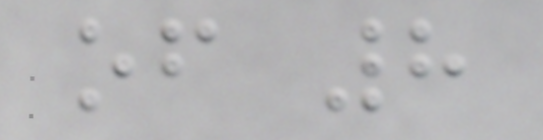of 8
